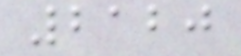2120
